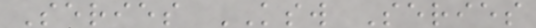Series KSW Series
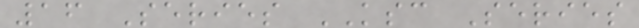16 Series KSC Series
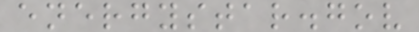energystar.gov
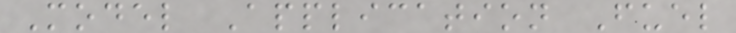Model Application Fuel
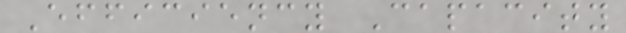Efficiency Capacity
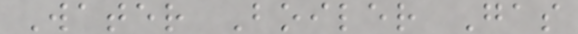Water Boiler Gas
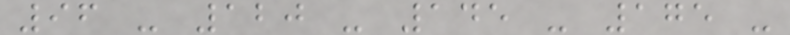96 - 120 - 145 - 175 -
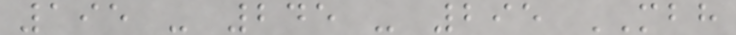195 - 245 - 295 MBH
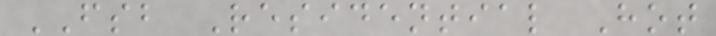FSB Residential Hot
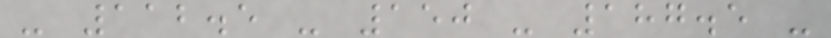- 112.5 - 150 - 187.5 -
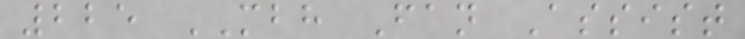225 MBH Fan Assist
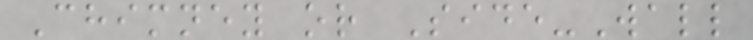Chimney or Side-Wall
